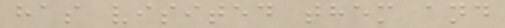has visited them and
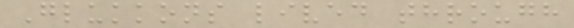Glukkons lived through
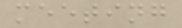meeting
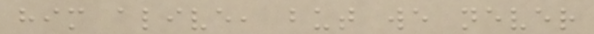him alive, but we never
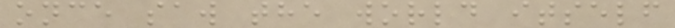once saw the world itself
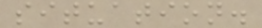situation.
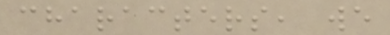characters, we
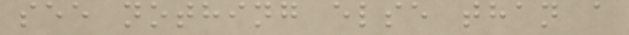see nothing else than a
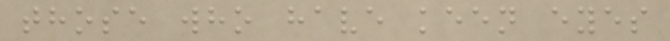those who have keen eyes
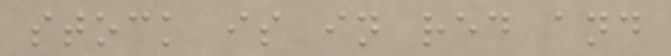stock is in red and
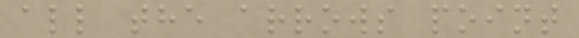all the arrows point
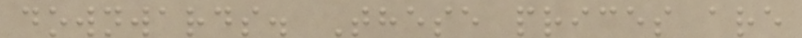downwards. These prices are
